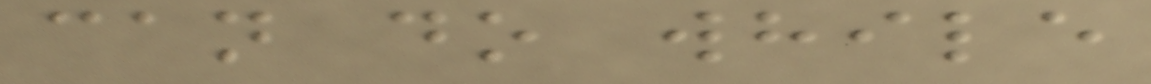can do while
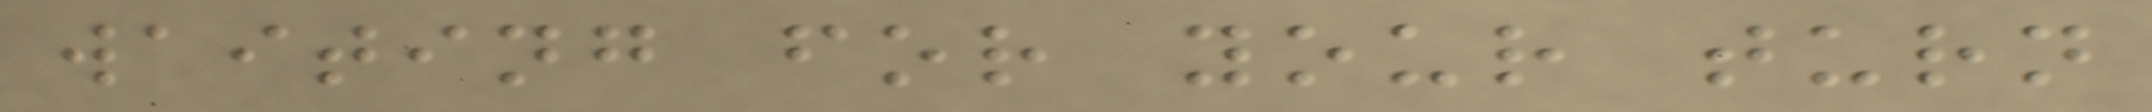waiting for your turn
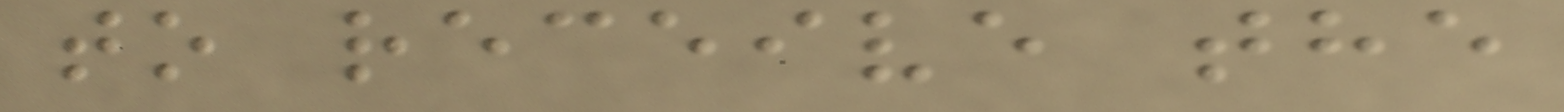to receive the
